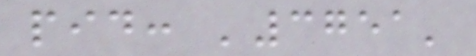pid: '3751'
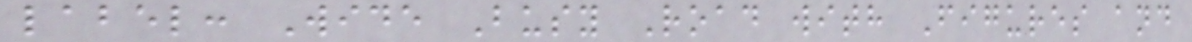label: Wide Busy Road with Figures and
